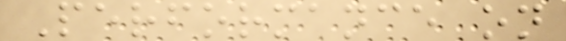Performance on
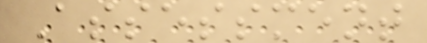Assessment
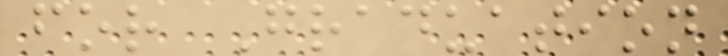for Graduation
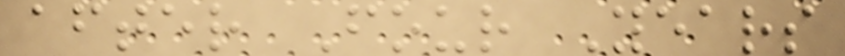after Four Years
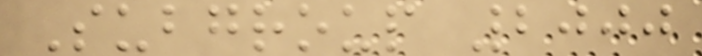Subgroup 2000
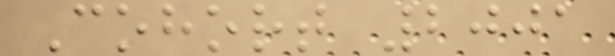Cohort 2001
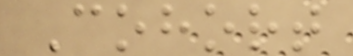Cohort
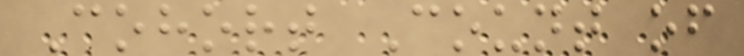Cohort Count of
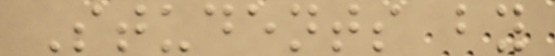Students by
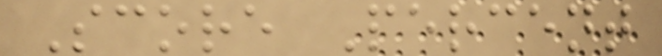Score Percent
